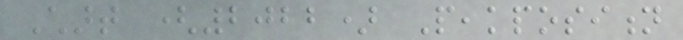Chart (2022) Peakposition
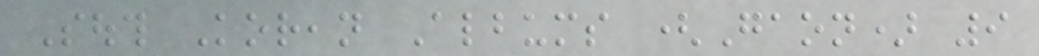South Korean Albums (Gaon) 9
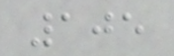105
